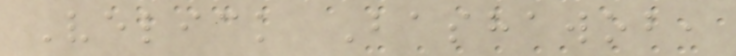Velick Bashawob,
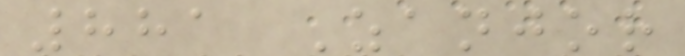881 Zanjor
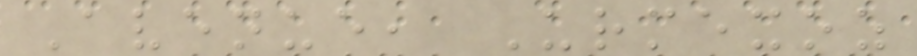Avenue, Urmexoz
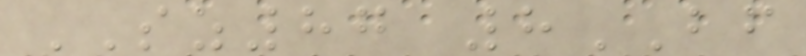SZ87 8BF
